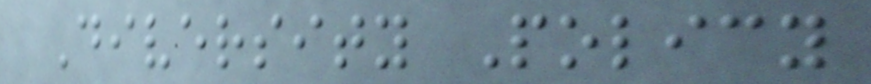Diversity Policy
